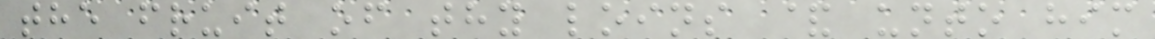the fruit of thy loins & unto him
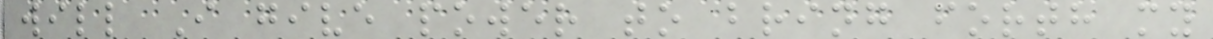will I give power to bring forth my
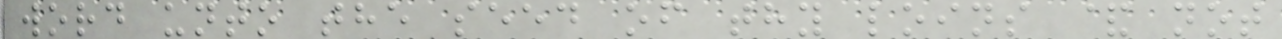word unto the seed of thy loins & not
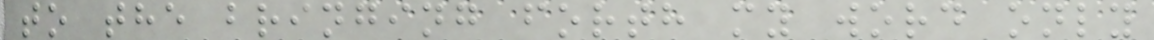to the bringing forth my word only
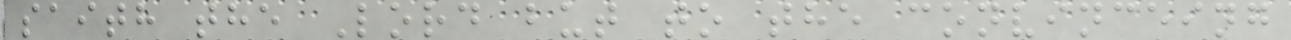saith the Lord but to the convinceing
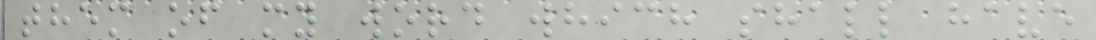them of my word which shall have
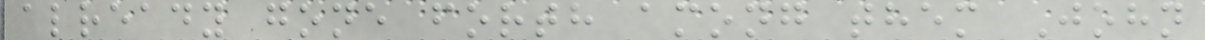already gone forth among them John
